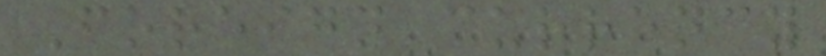Foreign currency
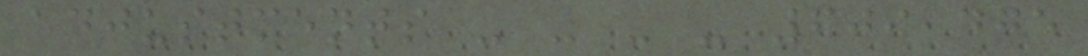adjustments - - - - 609,475
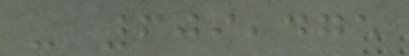- 609,475
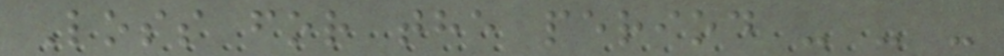Loss for the period - - -
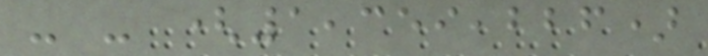- - (1,359,226)
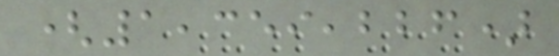(1,359,226)
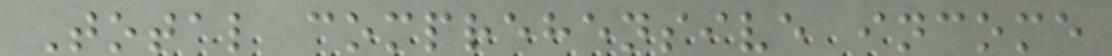Total comprehensive income
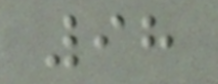98
